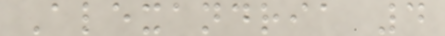Alexandria 4
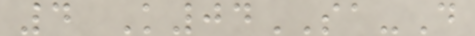4 K04SA-D
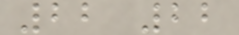22 22
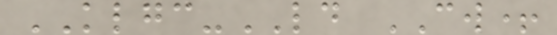KLGC-LD CW+
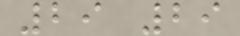29 29
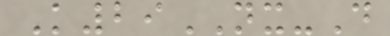K29NX-D
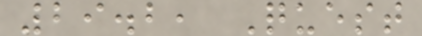29.2, Quest
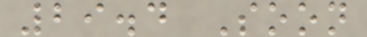29.4 Soon
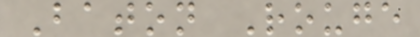Baton Rouge
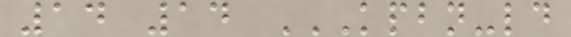14 14 KPBN-LD
